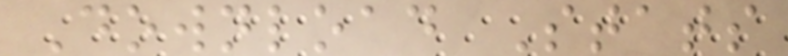Download Stats
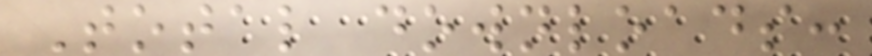Total downloads:
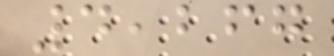4,267
